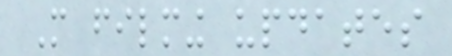More filming updates
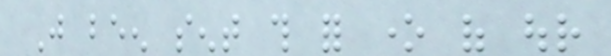Just been sent this for one of our
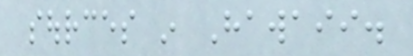sources in Hawaii.
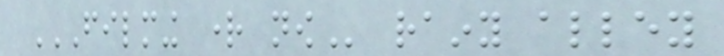FILMING RIGHT NOW rainy alley
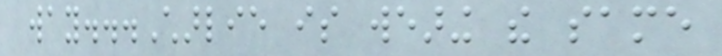way...Charlie is wearing the same
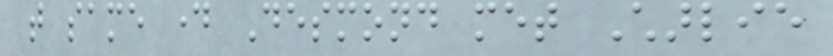that same day Desmond met Charlie
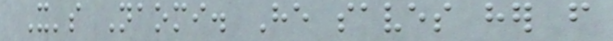It's Naomi. He saves her from
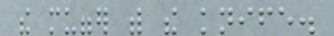the mugger with the knife.
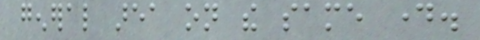general area on the same day.
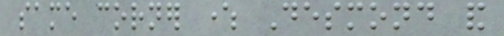same corner where Desmond and
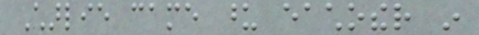Charlie came upon eachother in
